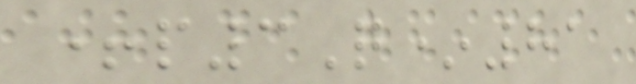+p3Q*81
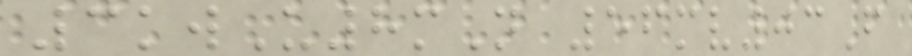3kwU8mN 56mv03F
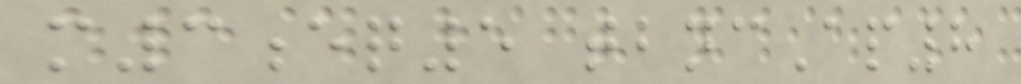m3eq5 tbncAp8
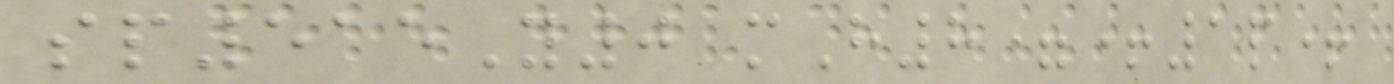sp515Y0 mH8=+1p+
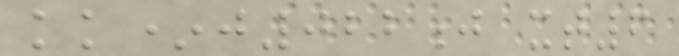kk*j022j xt6
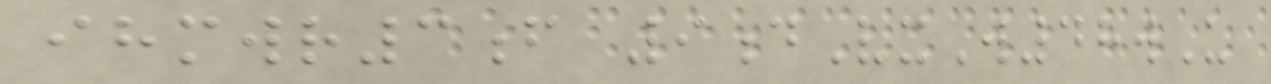ihmwr3f 9dVxW48wU
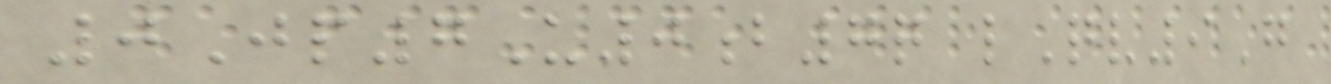0Jp7U0b7q lQv9G
